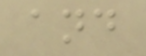and
